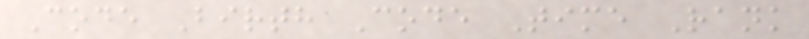Code Birth Code Time Rank
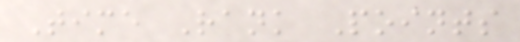Time Rank Points
